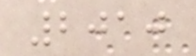2010
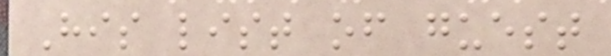His list of guest
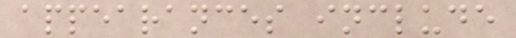appearances include
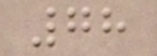78
